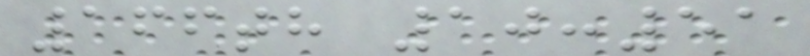166th 10:51
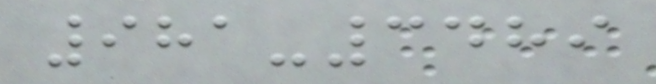981-3489
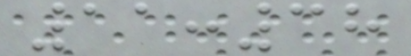11:38
